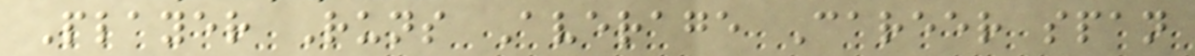Player Runs Average Career span
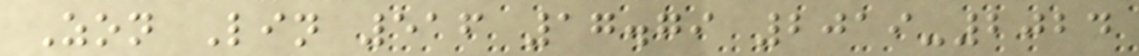Zon Lin 516 17.79 2019-2024
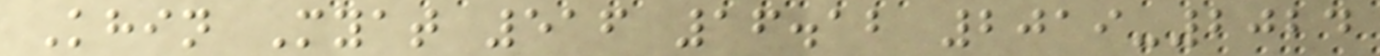Khin Myat 516 16.12 2019-2024
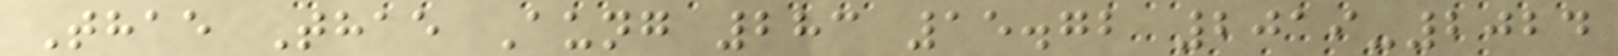Thae Thae Aung 283 15.72 2019-2024
